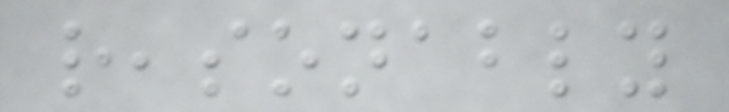reasonably
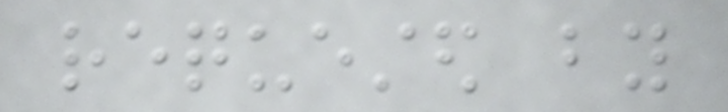requested by
